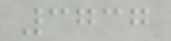3737
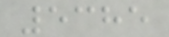5385
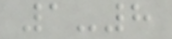1-8
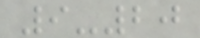9-20
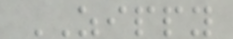ZIPPY
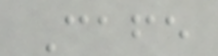Cafe
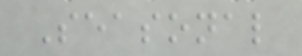Seasonal
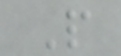P
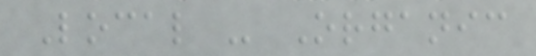Local - Organic
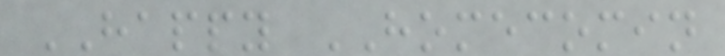HAPPY HOMECOMIN
